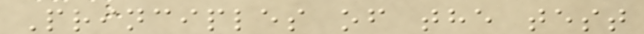Principles of the test
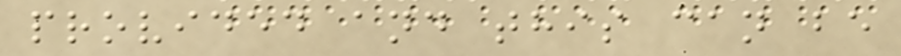provided and this can be
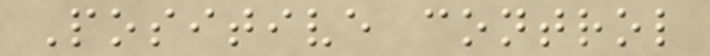Positive control
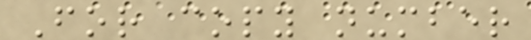For copy number
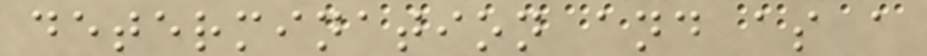determination and as a
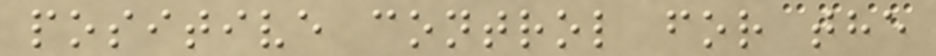positive control for the
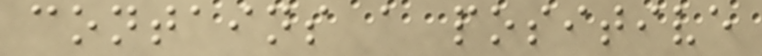contains a positive
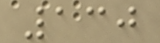130
